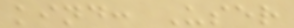kind: User
